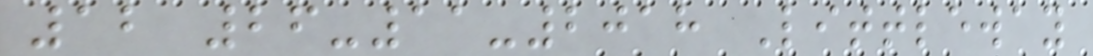12 26-11-2018 Littleway
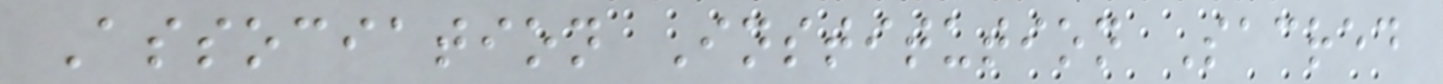Association Institution Sacred
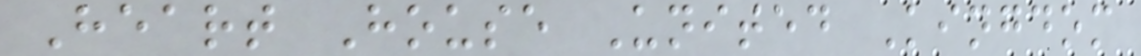Heart House United Kingdom
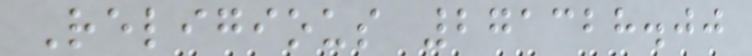Religious 271328.00
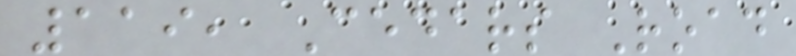119, Cedars Road
